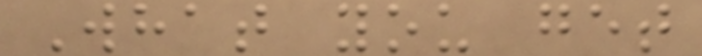What you get
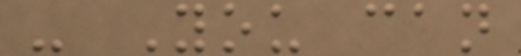- You can
